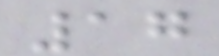17
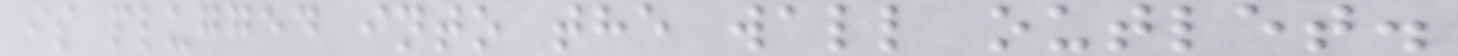is plugged into the wall outlet.
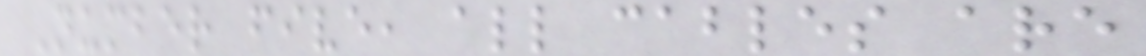Number five, all cables are
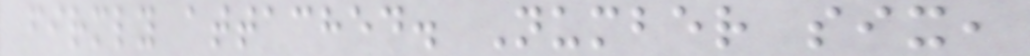firmly attached. Number six,
